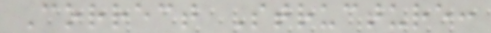Correct Structure:
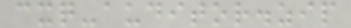cxq-auditor.zip
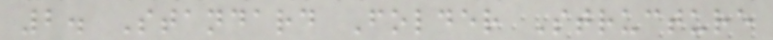2. Standard Folder Structure
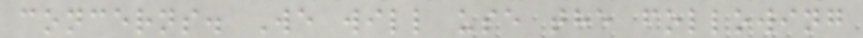concerns. We will use the following
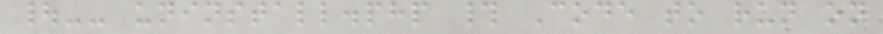|-- uninstall.php # Code to run on
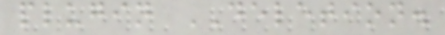plugin DELETION.
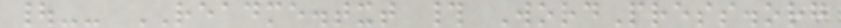|-- README.txt # WordPress.org
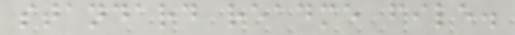standard readme file.
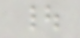|
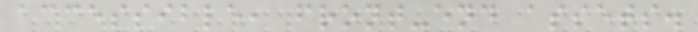accessible, front-end assets.
